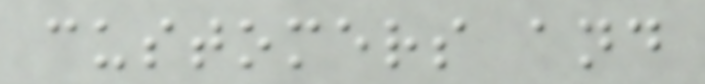customers and
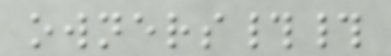owners##
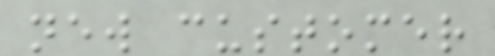new customer
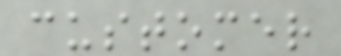customer
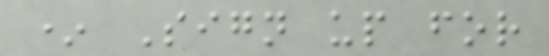* Sign up for
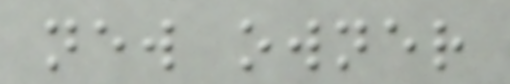new owner
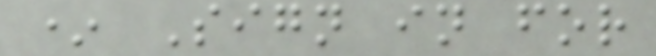* Sign in for
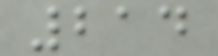214
